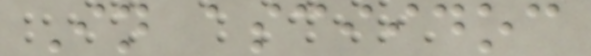In asciidoc
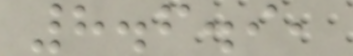8.6.9,
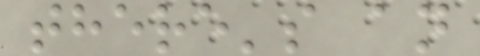there's an
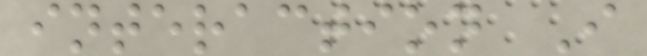interaction I
